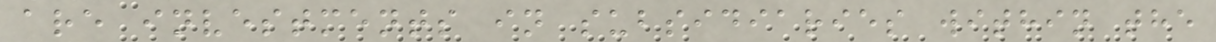are investments in subsidiaries within the
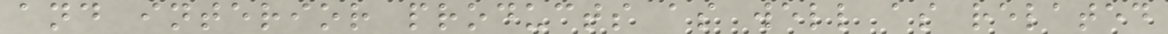and interior products as well as related
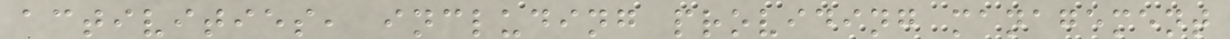activities, including providing management
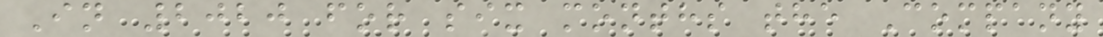In 2020 for six months the Company
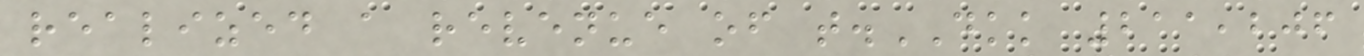realized a revenue of t.DKK 211,206
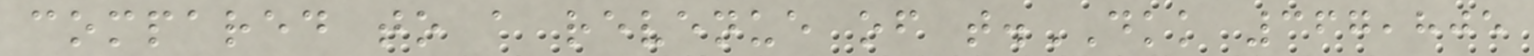compared to a revenue of t.DKK 367,805
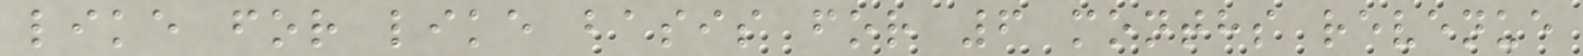like for like basis for 6 months revenue
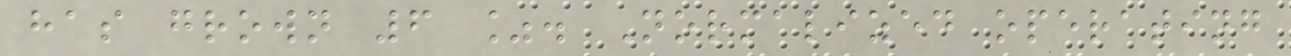has grown 6 %. Normalized operating
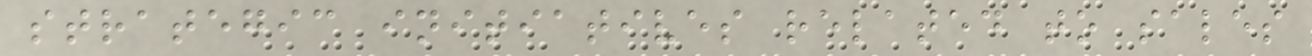strategic initiatives related to sales
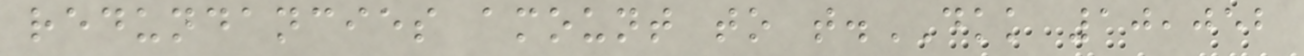redundancies amount to t.DKK 10,052
